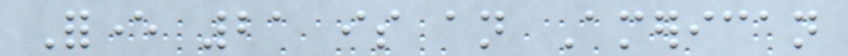Forever 21 is an American
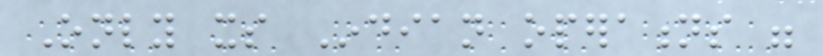Only its Indian operations were
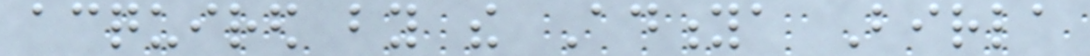acquired by the Aditya Birla
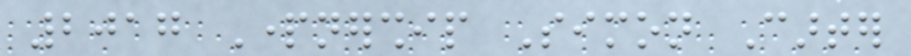2017 Partnership Simon Carter
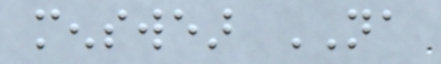menswear NA
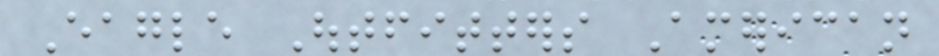Eagle Outfitters American
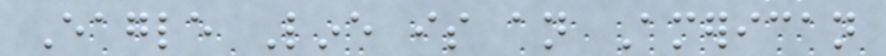Eagle Line is an American
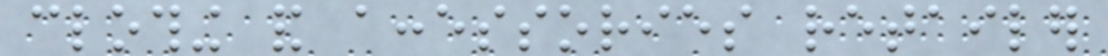clothing and accessories retailer
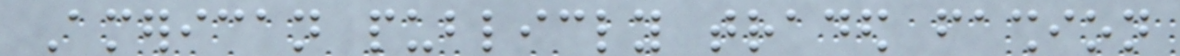American publicly traded fashion
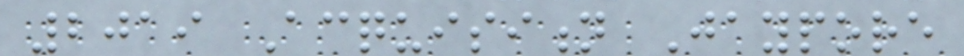2019 Acquisition Jaypore
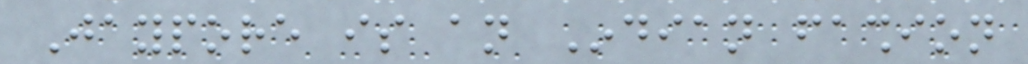Jaypore is an Indian fashion
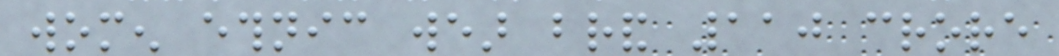women ethnic wear brand 110 crore
